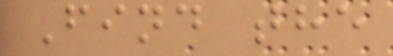Find the
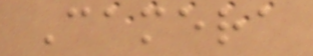Camera
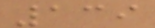139
